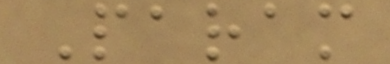Param
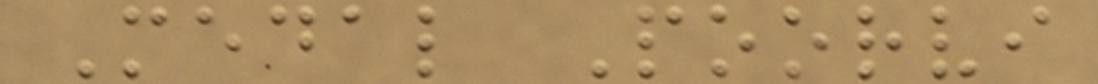Medal Poorvi
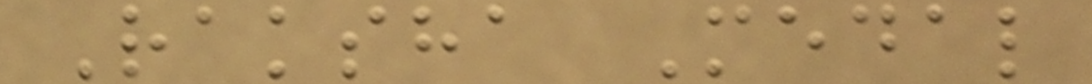Raksha Medal
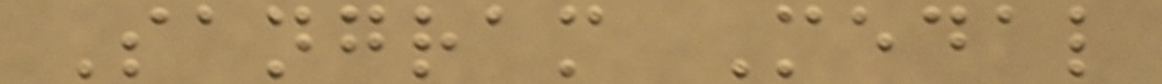Sangram Medal
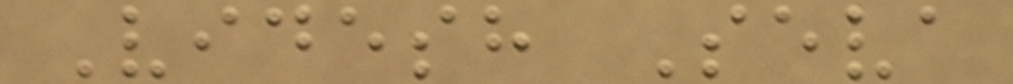Videsh Seva
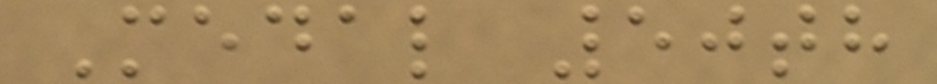Medal 50th
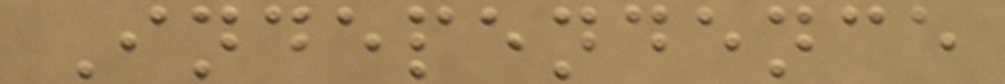Independence
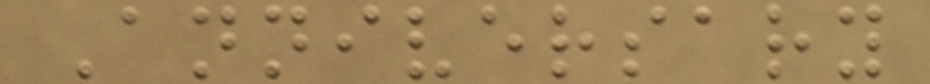Anniversary
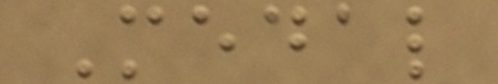Medal
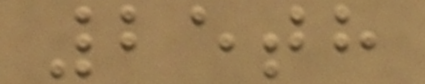25th
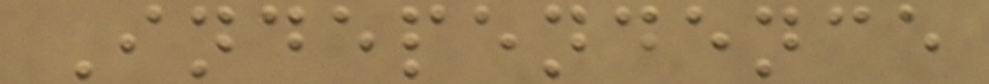Independence
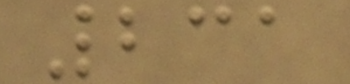231
